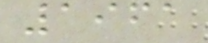1961
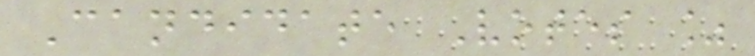Candidate Votes %
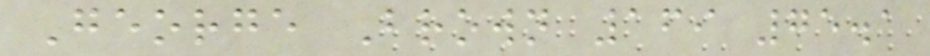George Brown 169 75.1
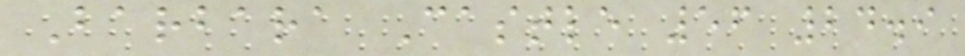Barbara Castle 56 24.9
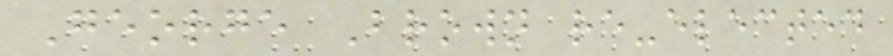George Brown re-elected
